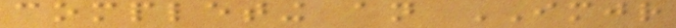completing an IMJR
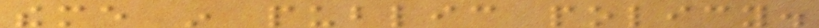theme in public policy.
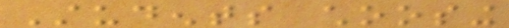Students choosing
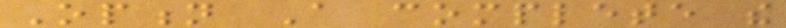Option A complete the
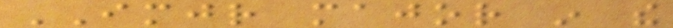IMJR major in the
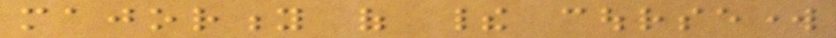majority of their coursework
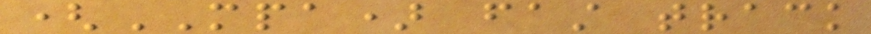(MPA) fast track
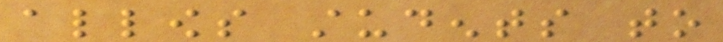allows students to
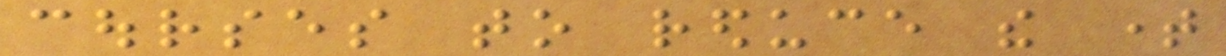courses to reduce the time
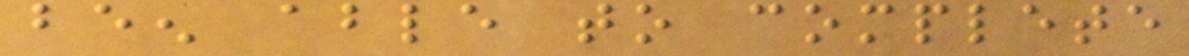been able to complete
